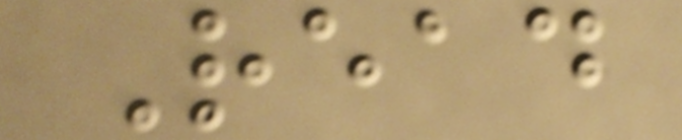Read
